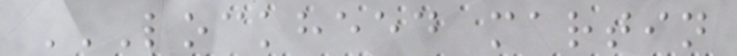LOCKHEED MARTIN
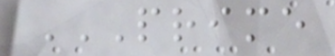PRIME
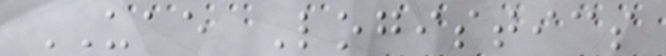UAE Logistics
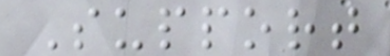Support
